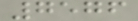7576
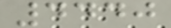4440
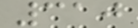310
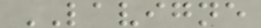LAVIGNE
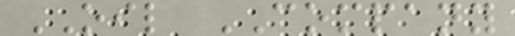OIL COMPANY
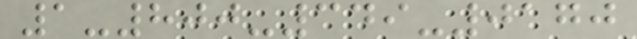1-800-349-0170
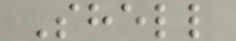Shell
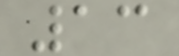13
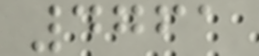4761
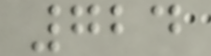724
